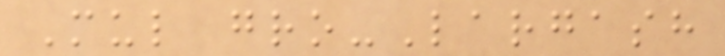Mul gro-Largash
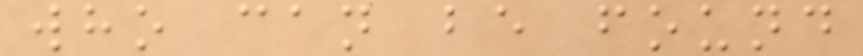who can be found
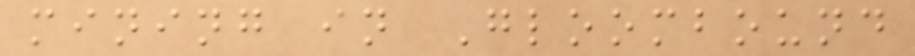mining in Gloombound
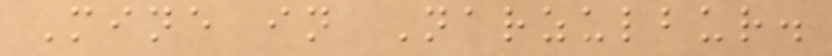Mine in Narzulbur.
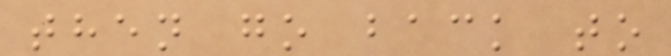then go back to
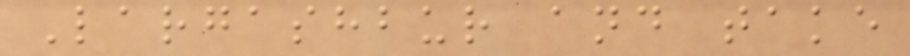Largashbur and take
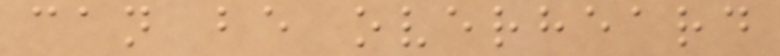can be overheard
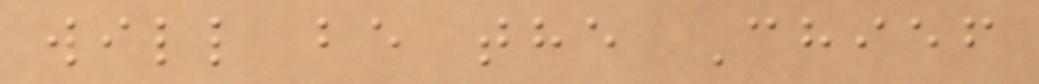will be the Chief
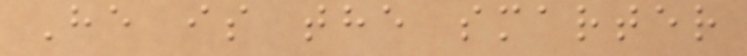He is the smarter
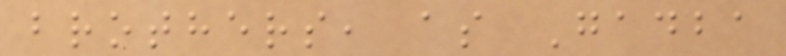brothers, as Gadba
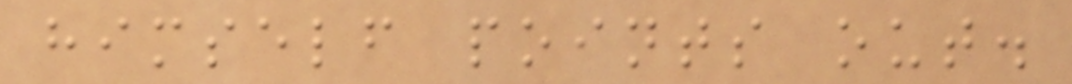himself points out.
